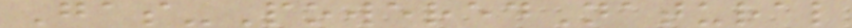Gas-PoweredNatural
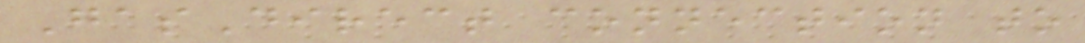GasDirect connection to
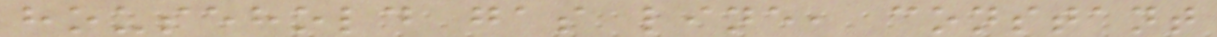household gas line, constant
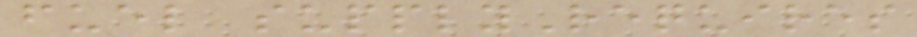fuel supplyRequires
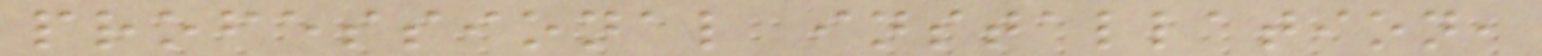professional installation,
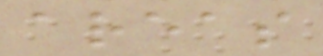areas
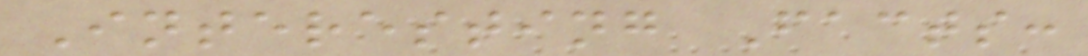Interesting Facts:
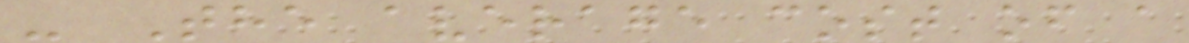- The average cost of a
